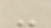-
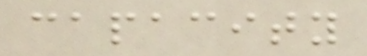capacity
